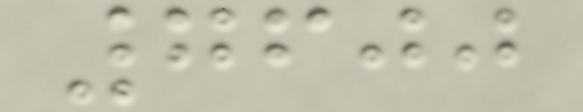7600
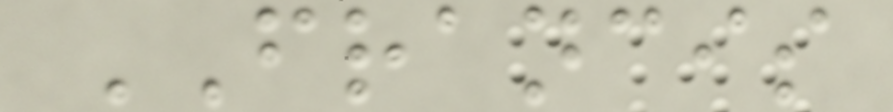FRANCIS
